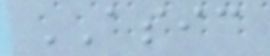ASIC
